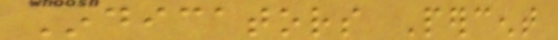Indicators Percent
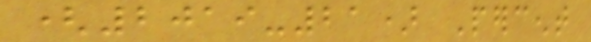(2019-21) Percent
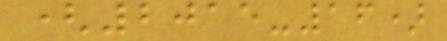(2015-16)
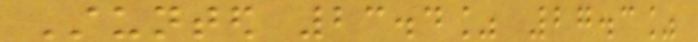Stunted 23.4% 27.3%
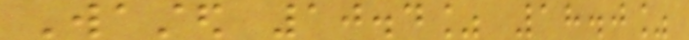Wasted 10.4% 18.0%
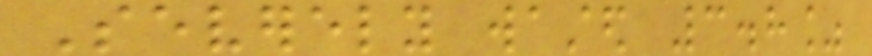Severely wasted 3.8%
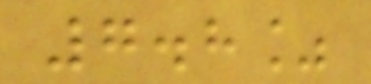7.8%
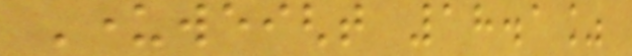Underweight 18.1%
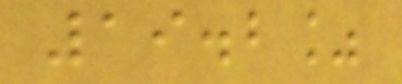19.2%
